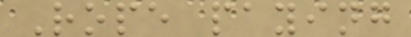Rope paying
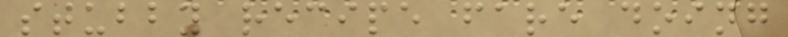stubby recipe fare doing
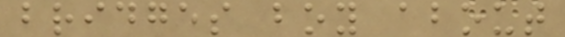bridges boy about
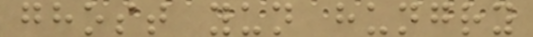ghost yun hungry
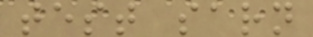test sarn
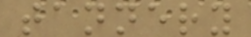tannery
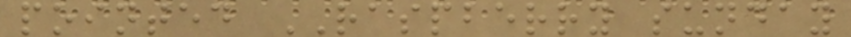pointed RASPBERRY sunday
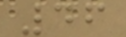46
